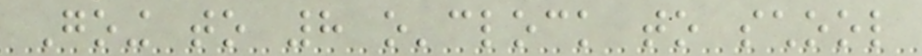Going to 8 o'clock to school
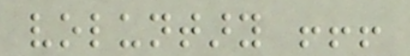voluntary !!!
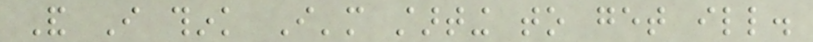And I think I'm starting to get ill.
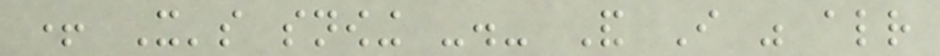+ It's snowing -.- And I was already
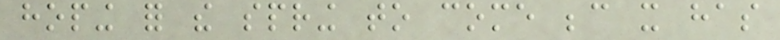hoping for the spring to come because it has
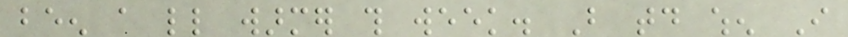been a little warmer this week. But today when I
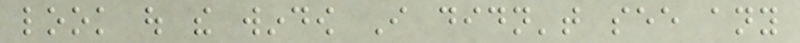look out the window I didn't see any
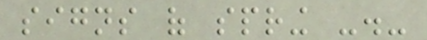signs of spring -.-
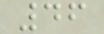46
